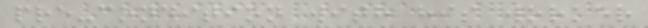pre-condition with his worker
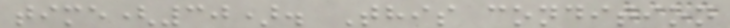time(30). This condition
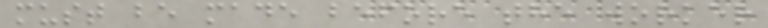must be made before the worker
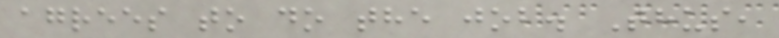agrees to do the job. Thus,
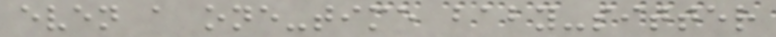even a one-time baby-sitter
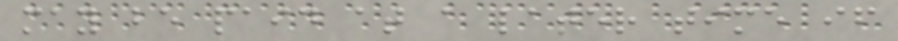may be paid at a later time if
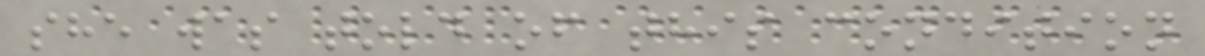she was told of this condition
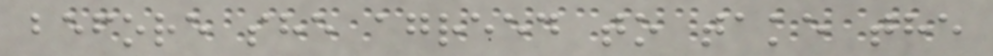before she agreed to take the
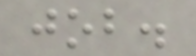job.
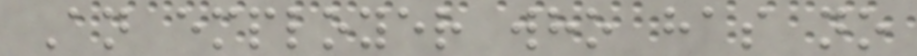An employer who has no
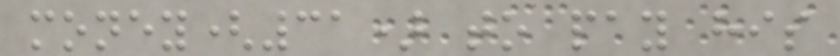money(31) to pay his
